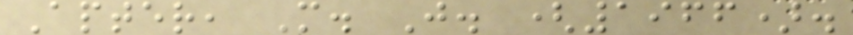Apter, M. J. (1966).
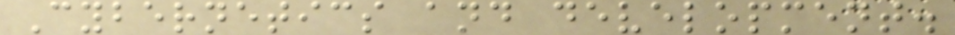Cybernetics and development.
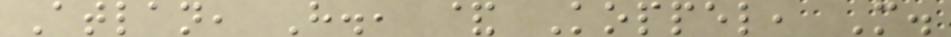Atlan, H., & Koppel, M.
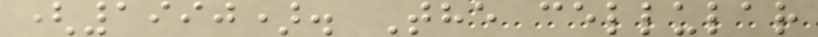(1990). The cellular
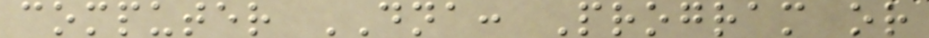computer DNA: Program or
